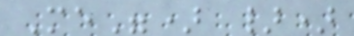Me") })
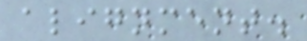alignment.
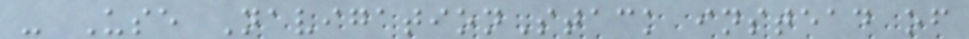- Use NavigationStack instead of
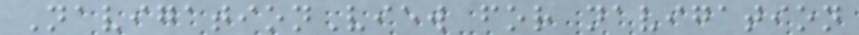NavigationView for navigation
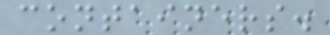containers.
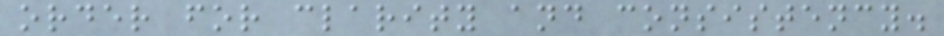order for clarity and consistency.
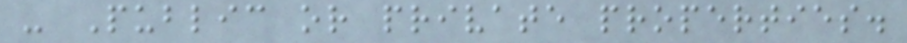- Public or private properties.
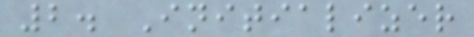2. Initializer
